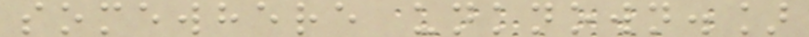somewhere unknown.]
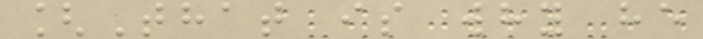[That is why he
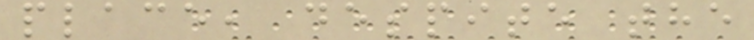place, despite the
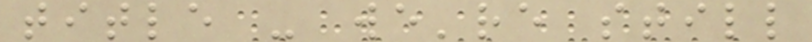title - we're still
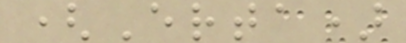(Erta)
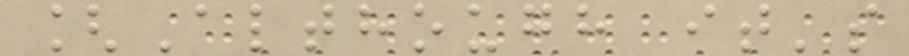[Although it's
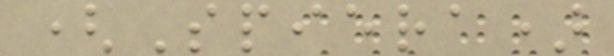(Spiera)
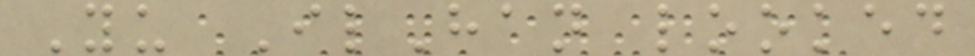Yu IlHan looked
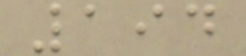194
